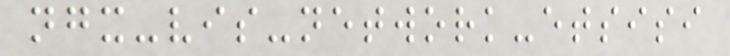ngx-vis-network-etsisi
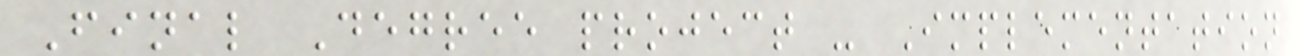Final Degree project - Implementation
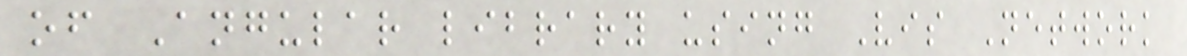of Angular library using Vis Network
